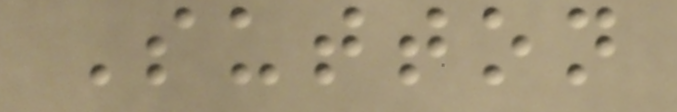Sutton
